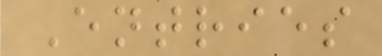Entries
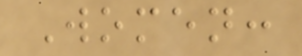Women:
